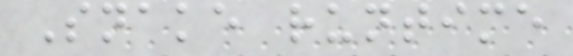Snake runtime
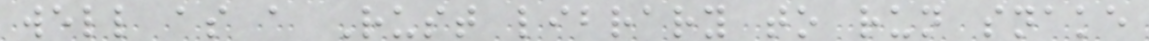well as a Rust library to run snake
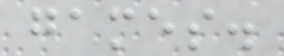games.
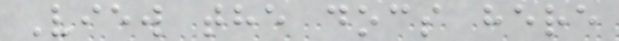View the docs here
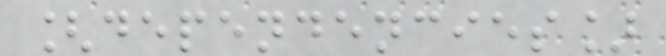[dependencies]
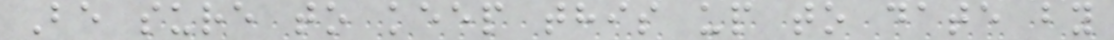Be sure to keep this up to date by
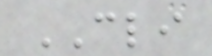CLI
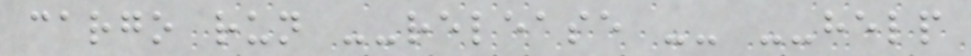cargo run --release -- --help
